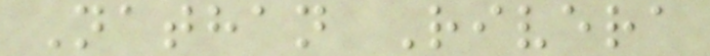Nathan Rivera
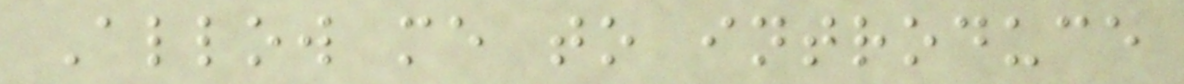Allow me to introduce
